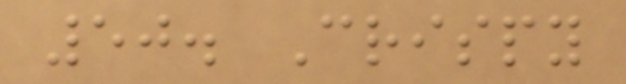50. Crispy
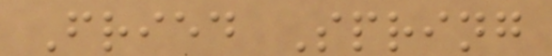Fried Spring
